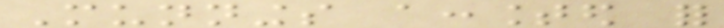Munnings accounted for
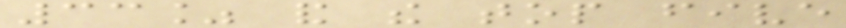33% and the top five
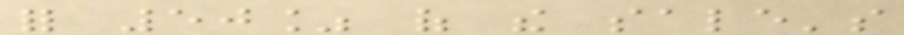for 50% of the sale's
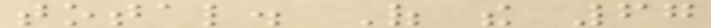total. Of the 67
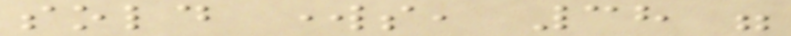sold works, 38 were
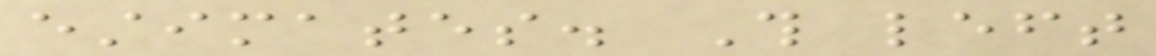estimates. This left
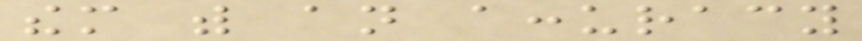them with an accuracy
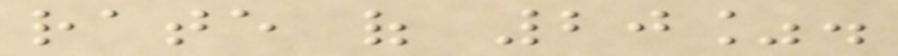rate of 20%.
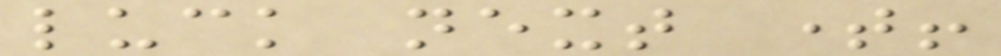luck next time!
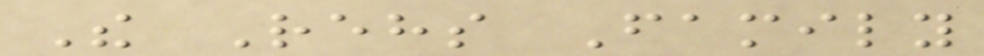The Rehs Family
